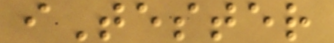iTester
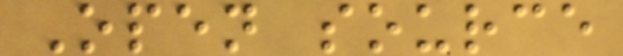Open source
